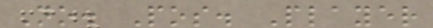No. Pos. Player
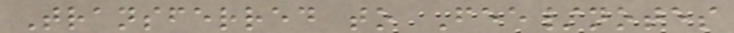Transferred to Fee/notes
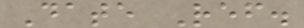Date Ref.
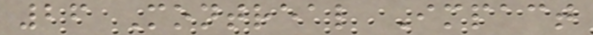26 Montreal Impact
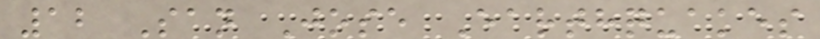12 San Jose Earthquakes
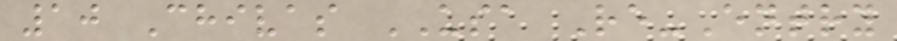10 Chivas USA Re-Entry
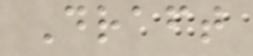Draft
